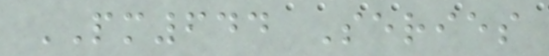PM644 Series
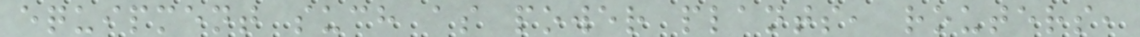equipment such as power plants, routers,
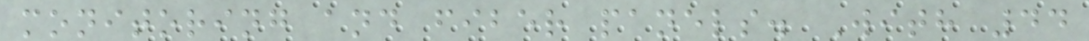monitoring and fiber panels. With 44
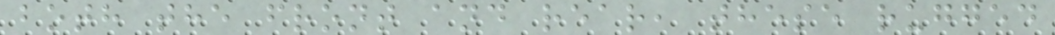both the front and rear, these rugged
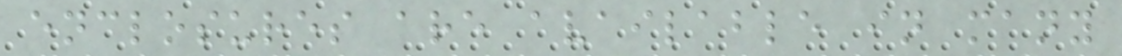enclosures are available in many
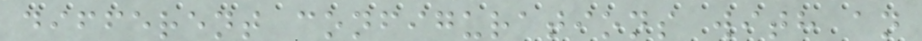different configurations with an
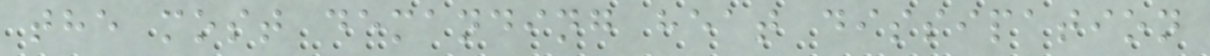the most demanding heat dissipation
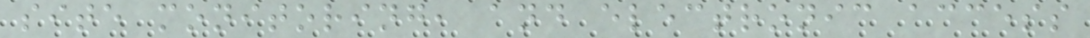site monitoring, and electronic access
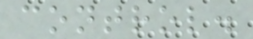control.
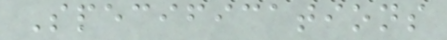Specifications
